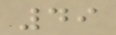49
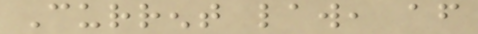Current law, after
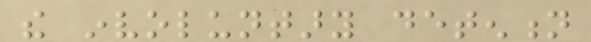the involuntary detention
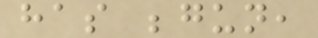has begun,
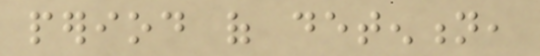period of detention,
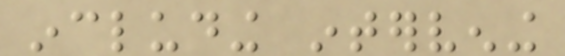including intervening
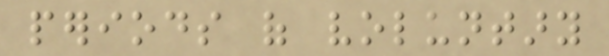periods of voluntary
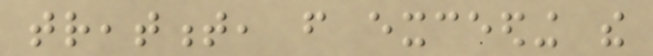treatment, from exceeding the
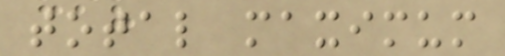total maximum
